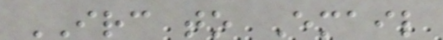IRC to Email
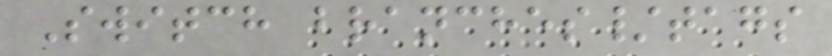Switch branches/tags
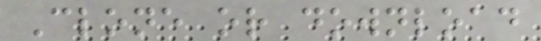Clone or download
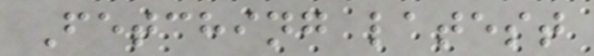Fetching latest
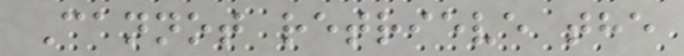Cannot retrieve the
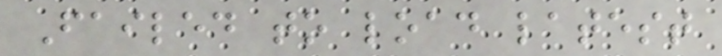Failed to load latest
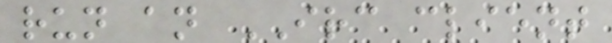run an IRC client
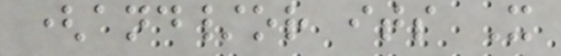(and/or its X
